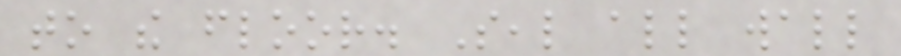to the floor. Seal all wall
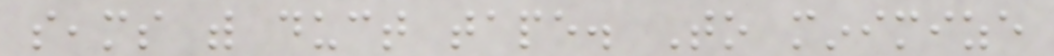seams with duct tape. To minimize
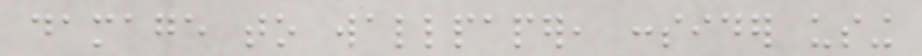damage to wallpaper, consider using
